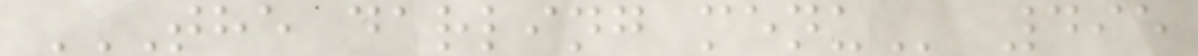THE DARLING MENU 495
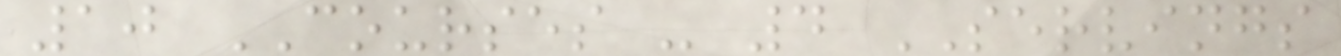10 COURSES - 4 SERVINGS
